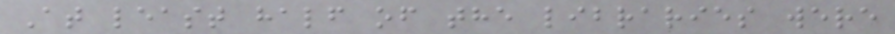At least half of the libraries were
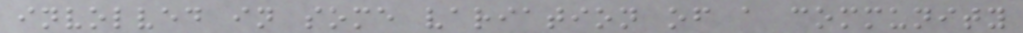involved in some variation of a community
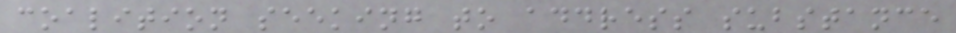coalition seeking to address substance
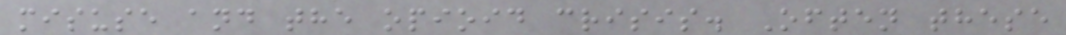misuse and the opioid crisis. Often these
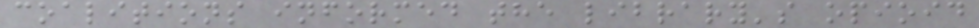coalitions informed the library's opioid
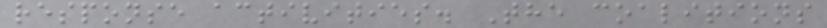response activities. The coalitions
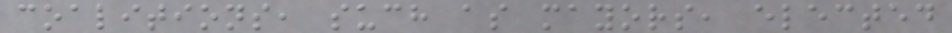coalitions, such as mayors, elected
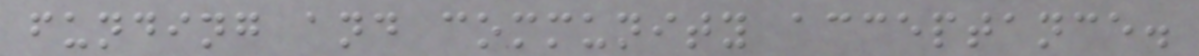funding and community acceptance.
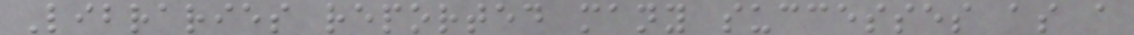Libraries reported many successes as a
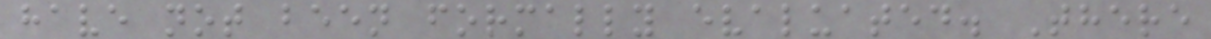have not been formally evaluated. There
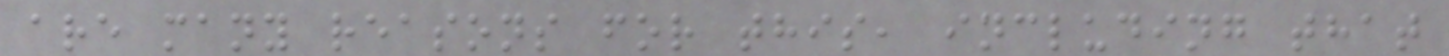are many reasons for this, including that
